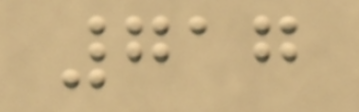717
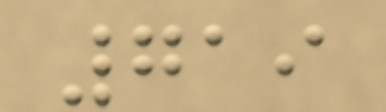719
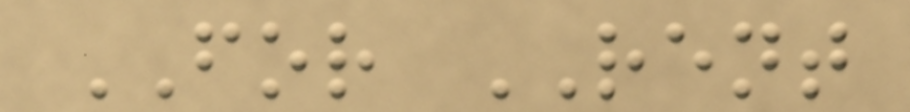FOR RENT
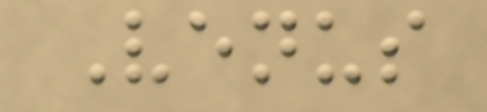Venus
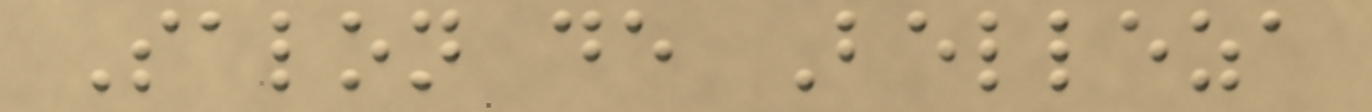Salon de Belleza
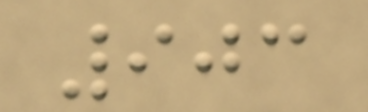903
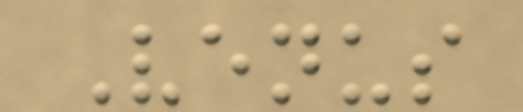Venus
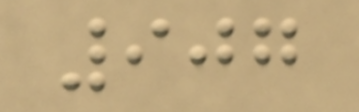907
